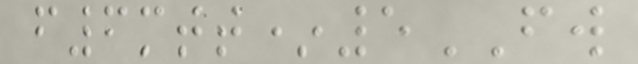f6mtt*5FW
